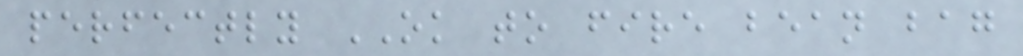perfectly OK to fire bean bag
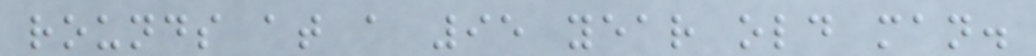rounds at a 95 year old man.
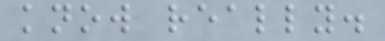know really.
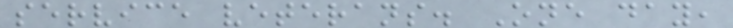service veterans. One day,
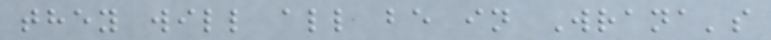they will all be in Wrana's
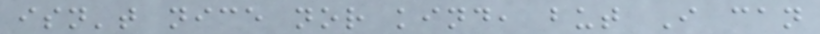isn't nice nor kind, but I can
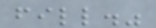fill."
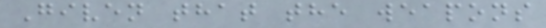Given that the weapons
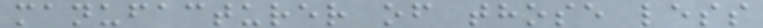manufacturer of those less
